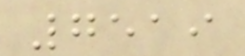7519
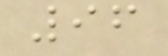96
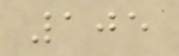105
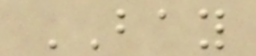BAY
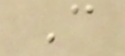C
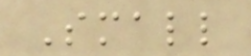Small
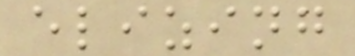elizing
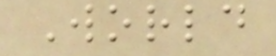World
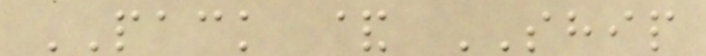PACK & SHIP
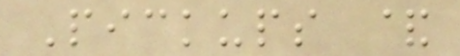Pickups &
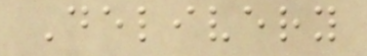Delivery
